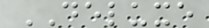DELUXE
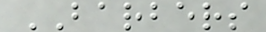BARBERS
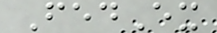FedEx
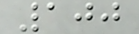100
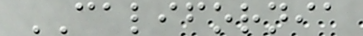CALIFORNIA
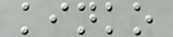kinko
